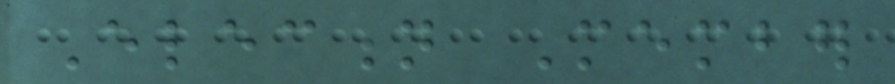Election Member
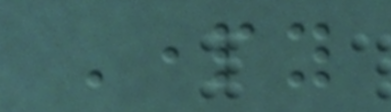Party
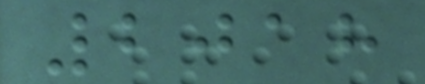2018
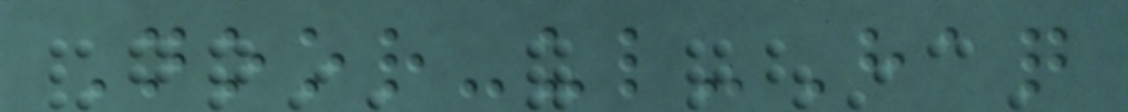Noor-ul-Haq
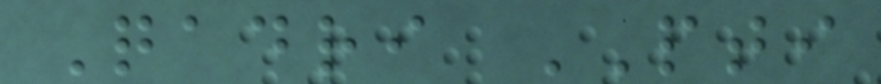Qadri PTI
